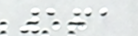161
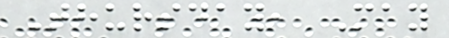Thursday, May
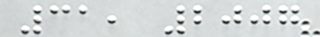31, 2007
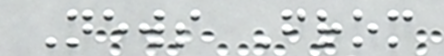News From
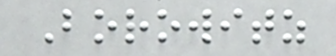Borowitz
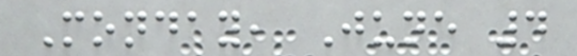Monday, June 4
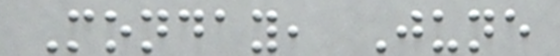Monday, June
